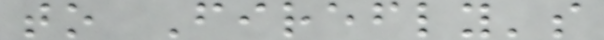to Firefly's
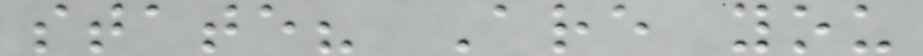state? Are you
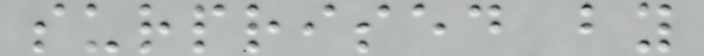surprised by
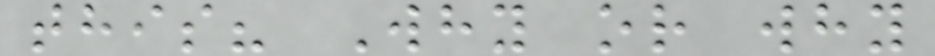this? Why or why
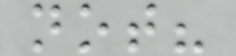not?
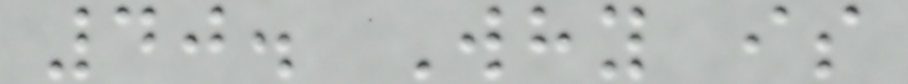40. Why is
